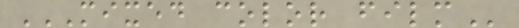MIXED COLOR FILM
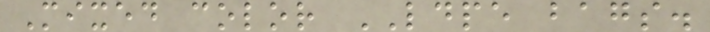Mixed color LDPE bags.
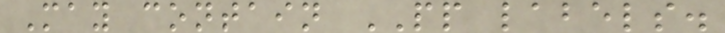May contain PP labels.
